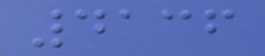4136
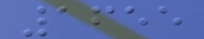1655
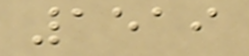1519
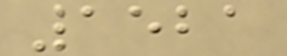1521
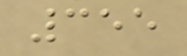355
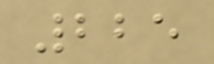225
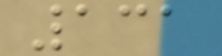131
